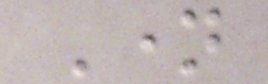Name
